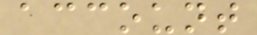account
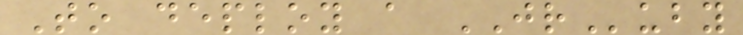To deploy a JRuby
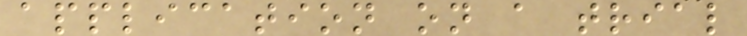application on a trial
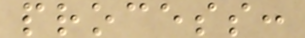process:
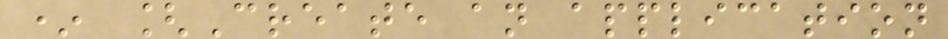* [Create an application
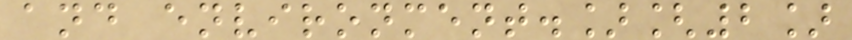and environment.][2]
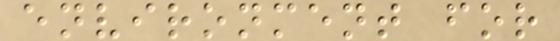environment for
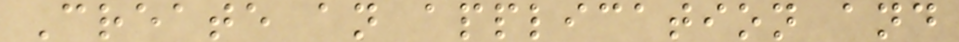Create an application and
